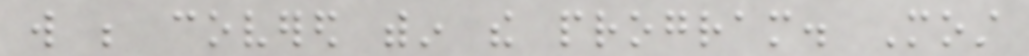will be covered within the program. Most
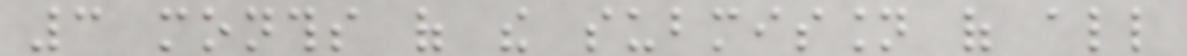3 months of the submission of all
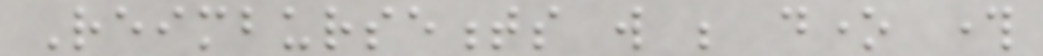Reimbursements will be done through
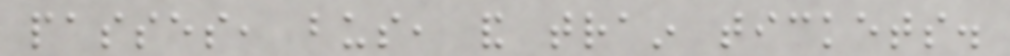passes, bus, and train tickets.
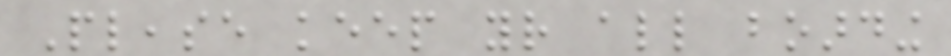Please keep your all boarding
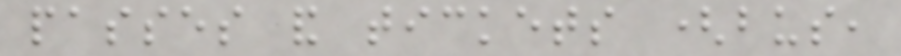passes and tickets (bus,
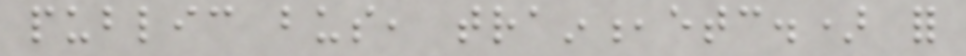public bus, train,etc.) for
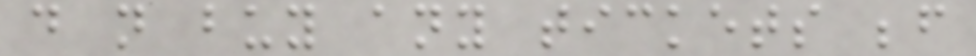do not buy any tickets before
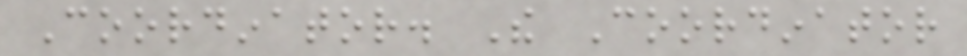Coordinator. The Coordinator
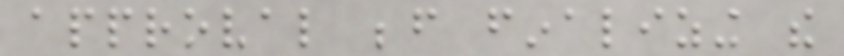approval before finalizing the
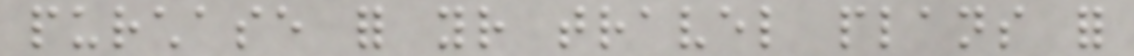purchase for your travel plans for
